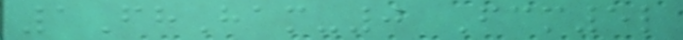1FhHam-0 Fcm5l
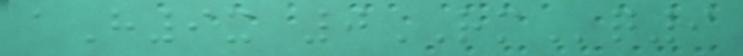aH9x 0RMq9
